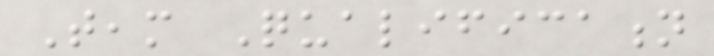Team Qualification
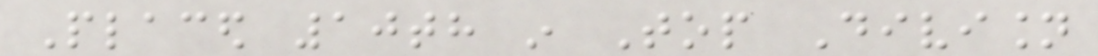Placed 10th in Top Division
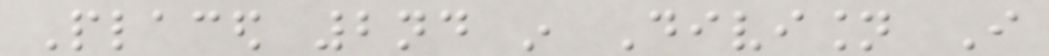Placed 2nd in Division I
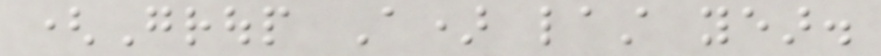(Group A) last year.
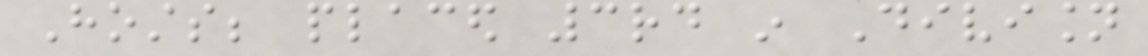Hosts; placed 3rd in Division
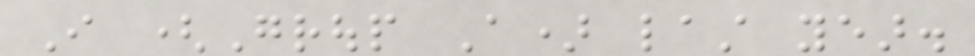I (Group A) last year.
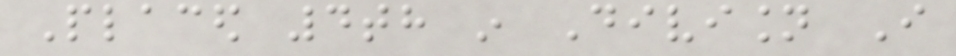Placed 4th in Division I
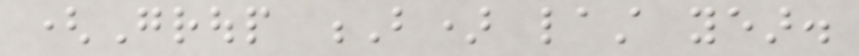(Group B) last year.
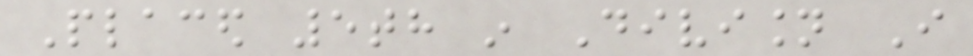Placed 5th in Division I
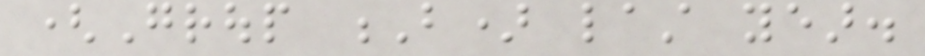(Group B) last year.
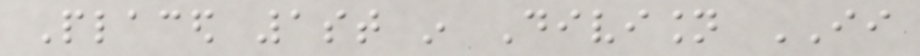Placed 1st in Division II
